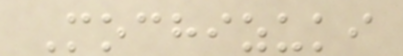Mochizuki
